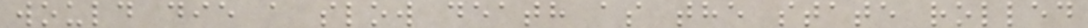would die a slow death as the state rolled
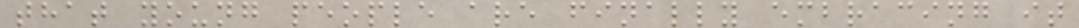that young people are finally embracing it
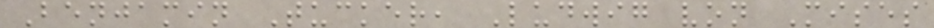Benjamin Tucker, Ludwig von Mises
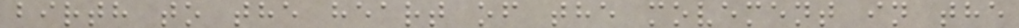birth to the heart of the movement in the
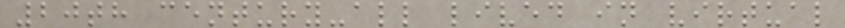20th century-all lived in virtual
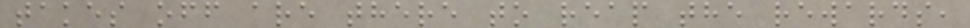takes off are there to reap the rewards,
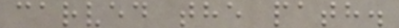carved the path.
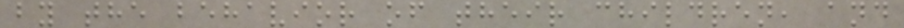by the behavior of their children, and
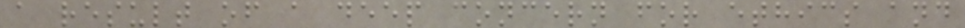a result of a deep concern for ethics and
